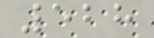528
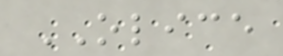OLICE
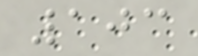103
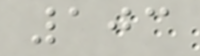103
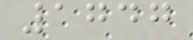1747
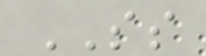SS
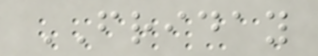FRIDAY
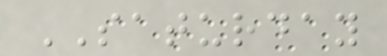SATURDAY
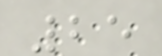25
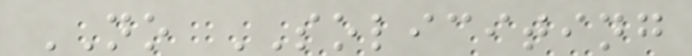NO SOLICITING
